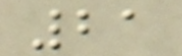21
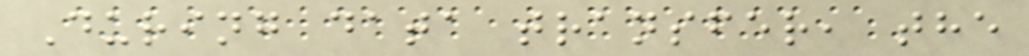During data transfer, the
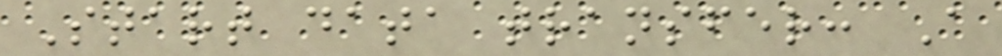Start data transfer: A
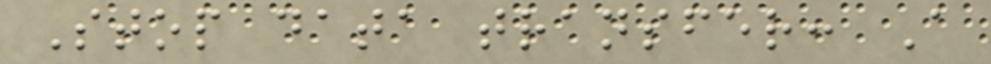Stop data transfer: A
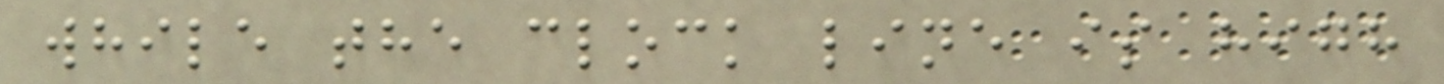while the clock line is high
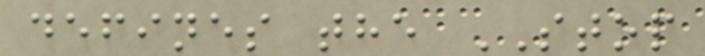defines the STOP
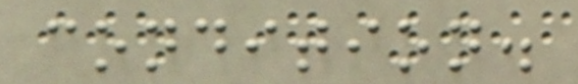condition.
